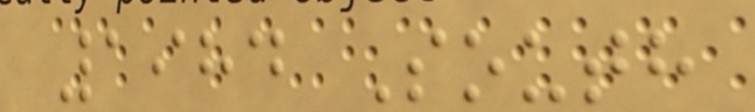1984 South
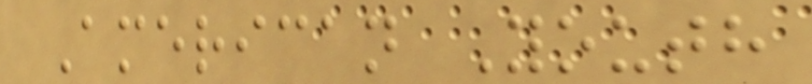American Youth
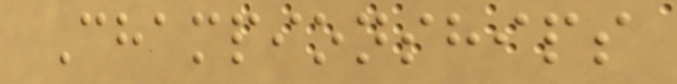Championships
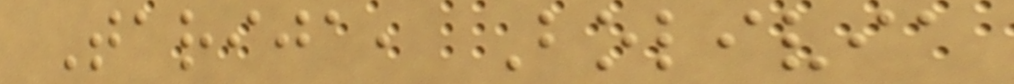Tarija, Bolivia
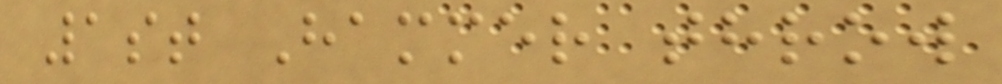1st Hammer throw
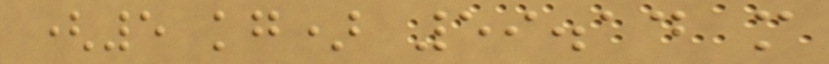(5 kg) 59.14 m
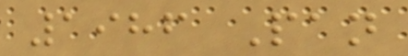1986 Pan
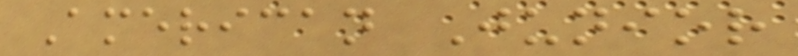American Junior
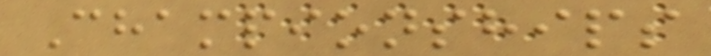Championships
